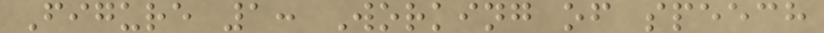Figure 1: Working of speech
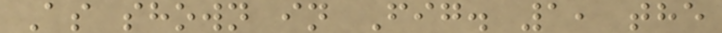As shown in Fig. 1, the
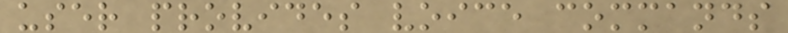user provides voice commands
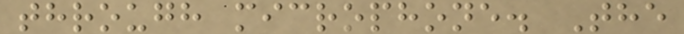through microphone. The
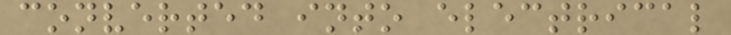converted into electrical
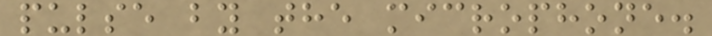pulse by the microphone.
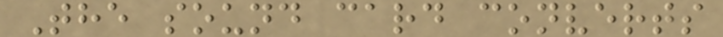The sound card converts
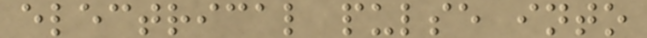electrical pulse into
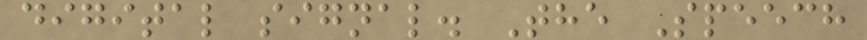digital signal. The Speech
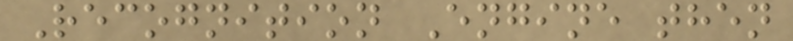Recognition Engine then
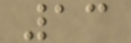13
